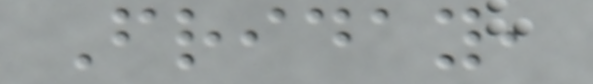Friday,
